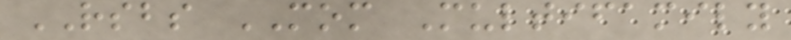RSBS MOM Multifamily
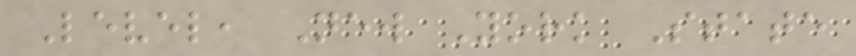Level, New York State
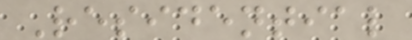Residential
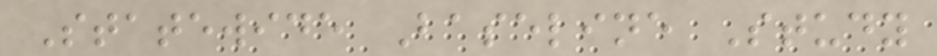Statewide Baseline Study
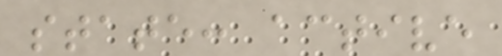state: active
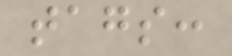tags:
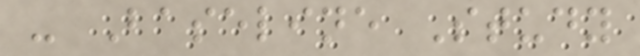- Baseline Study
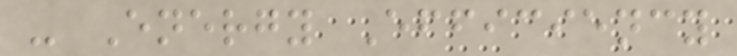- Energy Efficiency
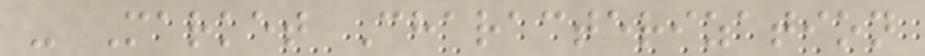- Market Characterization
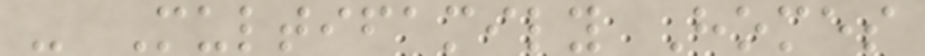- Multifamily Homes
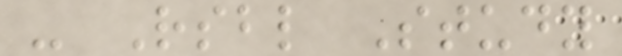- Rsbl Study
